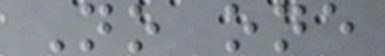No one
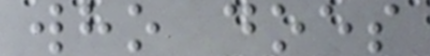who does
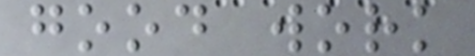good work
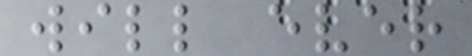will ever
